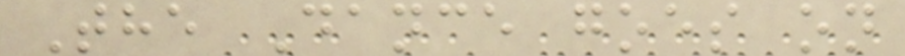The Dance goes on
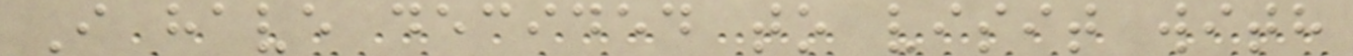I have decided to visit with
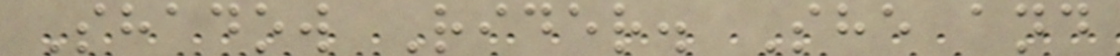Shadow Rider. She and
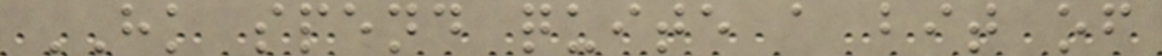HK spend quite a bit of
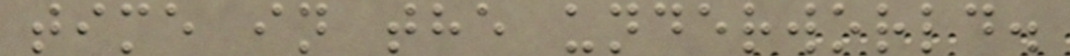time in the underworld.
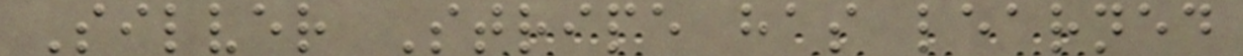Silver Stripe has learned
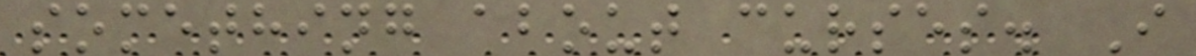something about curses. I
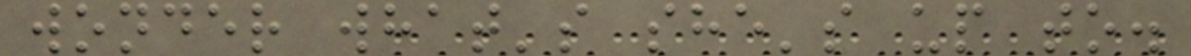wonder what's she's up to.
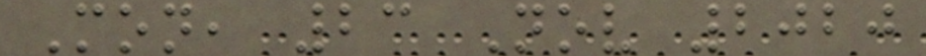Mon, 23 Nov 2020
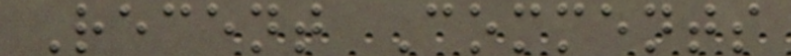Recent Comments
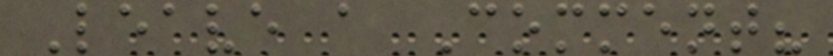Leave a Comment?
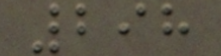298
